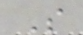S
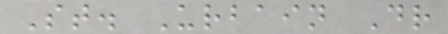St. Urbain Dr
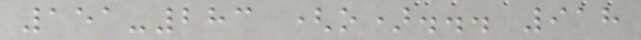151-283 (o)... 918
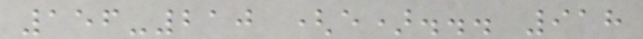156-210 (e)... 918
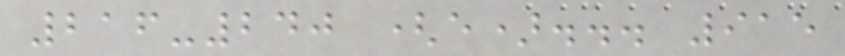216-240 (e)... 915
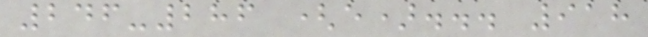246-286 (e)... 918
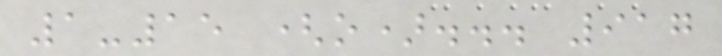1-15 (o)... 917
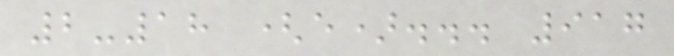2-18 (e)... 917
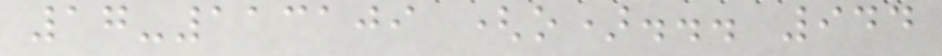17-113109 (o)... 944
